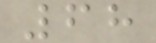68
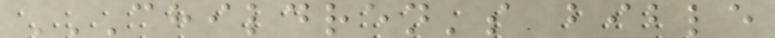CHILDREN'S BIBLE
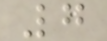7
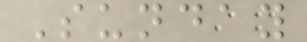Sunday
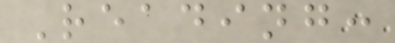Reading:
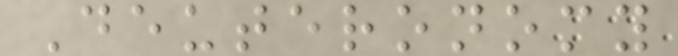Deuteronomy
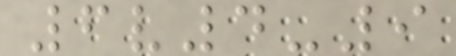6v4-9
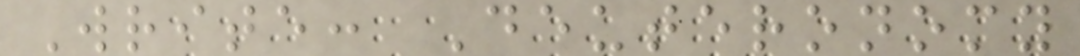Write: Deuteronomy
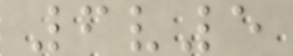6v5
